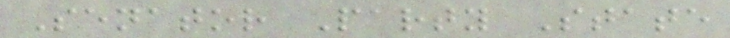Senator Party State
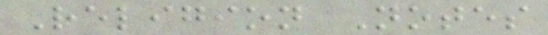Religion Notes
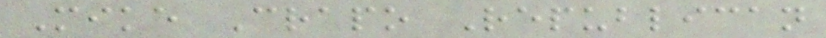Mike Crapo Republican
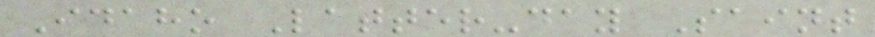Idaho Latter-day Saint
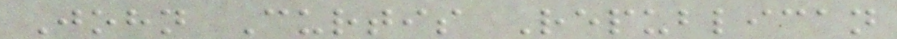John Curtis Republican
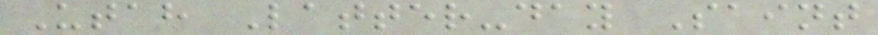Utah Latter-day Saint
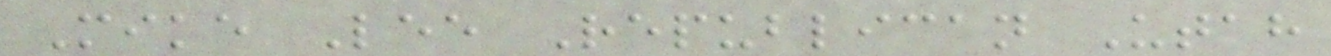Mike Lee Republican Utah
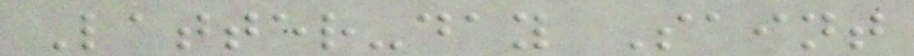Latter-day Saint
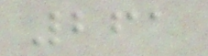261
